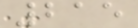215
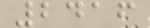2416
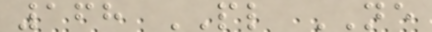168 PL NE
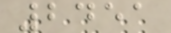2451
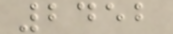2452
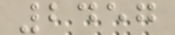2457
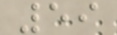59
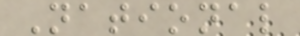National
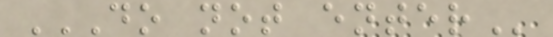DO NOT ENTER
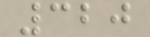320
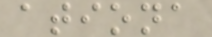ationa
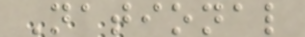National
